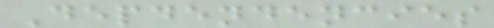Depdendencies
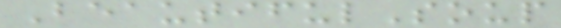BeautifulSoup
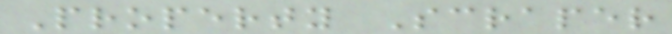Property Scraper
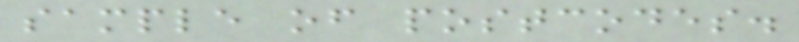sample of postcodes.
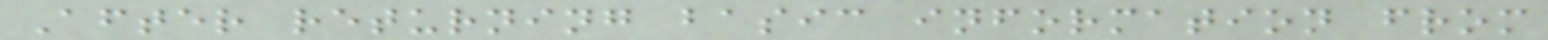After returning basic information from
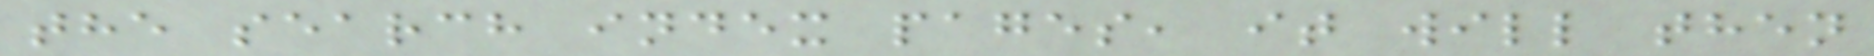the search index pages, it will then
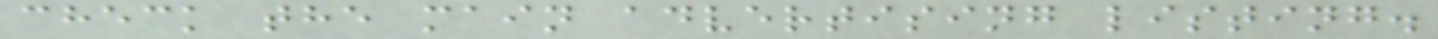check the main advertising listing.
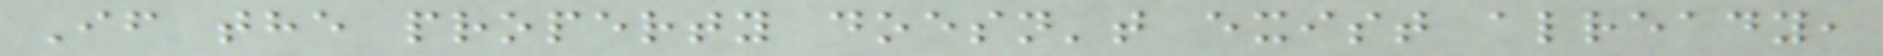If the property doesn't exist already,
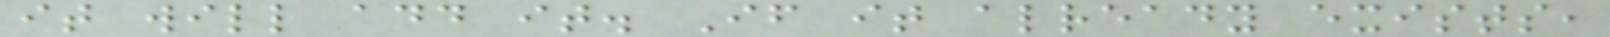it will add it. If it already exists,
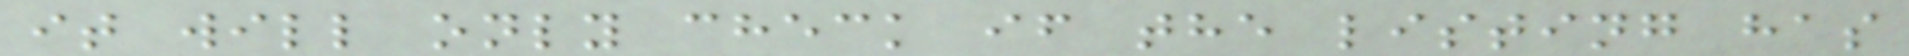it will only check if the listing has
